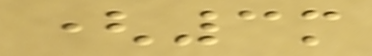(3m
